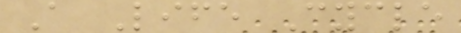A Life Cycle
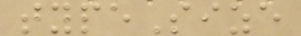typeSize
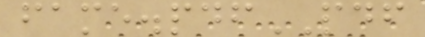fame.pdfPDF
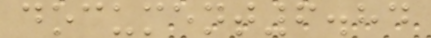document6.84
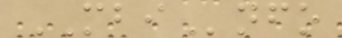MBInfo
